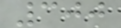300
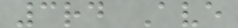3rd Ave
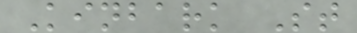Kinbark St
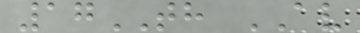17TH AV
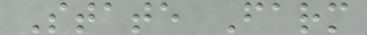State Farm
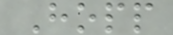Hopp
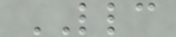LLC
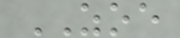ZOE
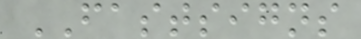FASTSIGNS
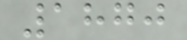1870
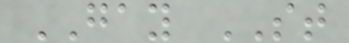GAY ST
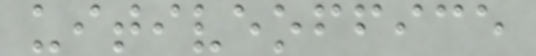uitiveoffice
